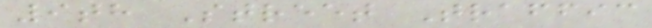9th Street Traffic
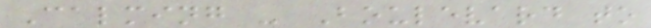Calming - Boulevard to
